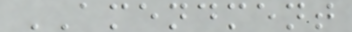AMENDMENT
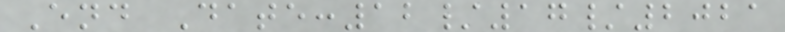End Date:12/17/2021
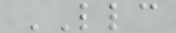LLC
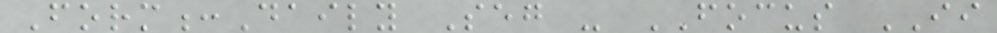Form:Daily Seg - FOCUS II
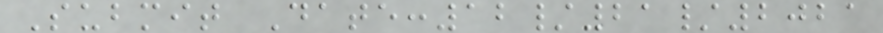Submit Date:12/21/2021
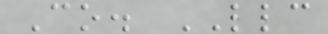Co. LLC
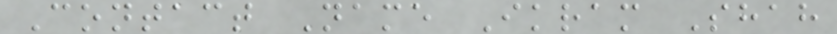Contact Name Ikram Shah
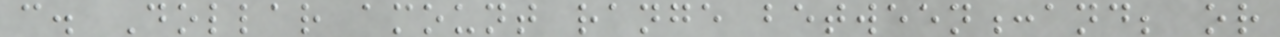c. Dollar amount range between:and; or
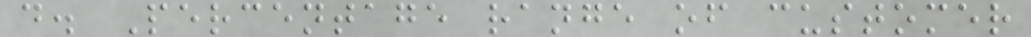d. Percentage range of customer
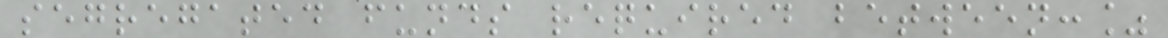segregated funds required between:%
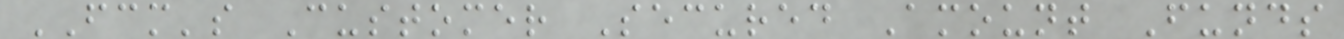FCM's Customer Secured Amount Funds
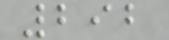292
